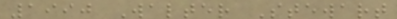1990 Walter Stewart
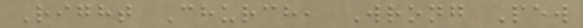Right Church, Wrong Pew
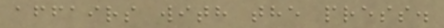affairs with the press.
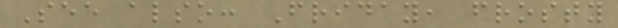See also: Friday, frosty
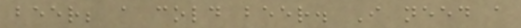beer; a cold beer. I need a
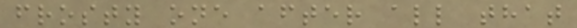frosty one after all that
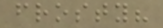frosty?
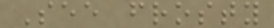See frosty
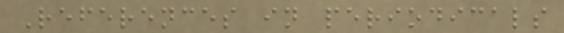References in periodicals
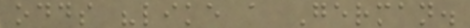odds "like a German.
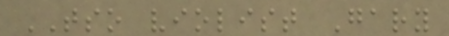TSO violist Gary
